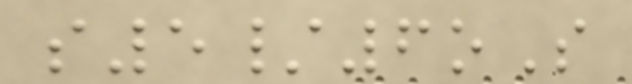s5/6oS
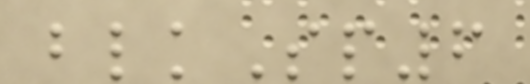blkSp6
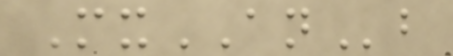MxANb
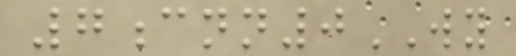7cnn0WY
